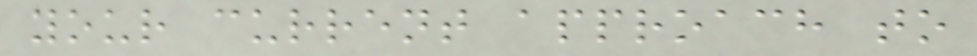your current approach to
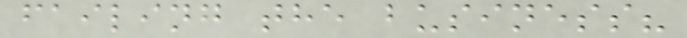failing the business?
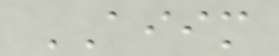AIIM
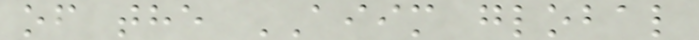of the AIIM global
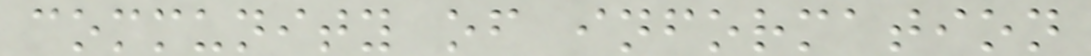community of information
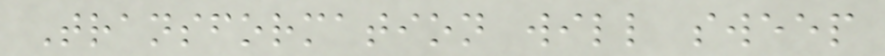Transformation will sweep
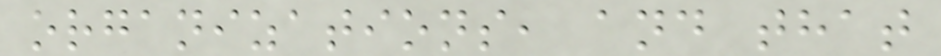organizations, and that
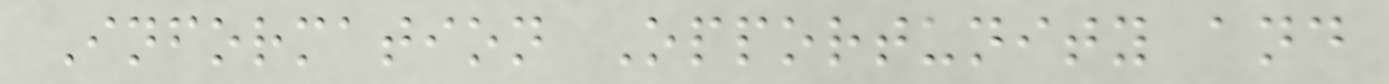Information Opportunity and
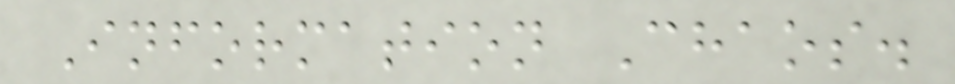Information Chaos.
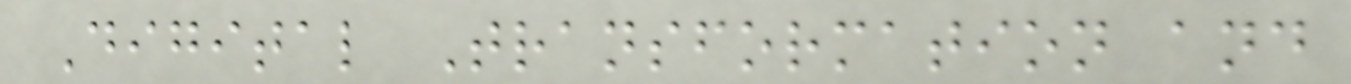Digital Transformation and
